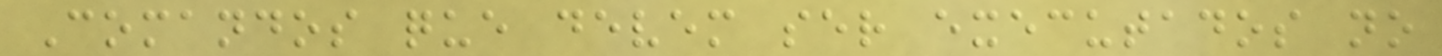Comandos que devem ser executados no
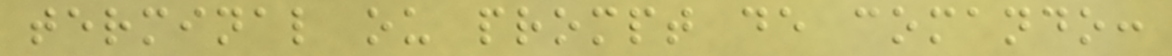terminal ou prompt de comando:
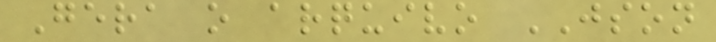Gera o arquivo JSON
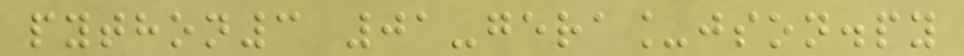python3 01-gera_json.py
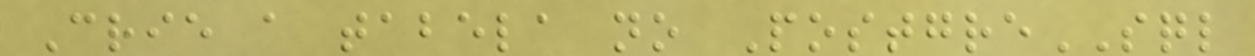Crie a tabela no PostgreSQL
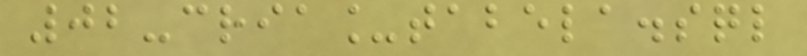02-cria_tabela.sql
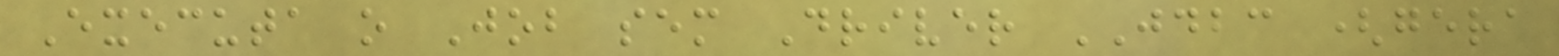Executa o Job sem Driver JDBC (gera
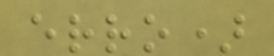erro)
